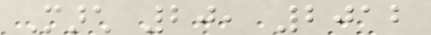March 20, 2012
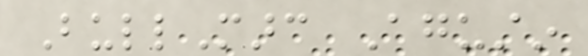BullMarc Agustin
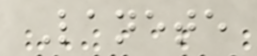Lanete
